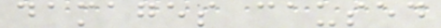damages caused
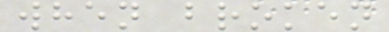when broken
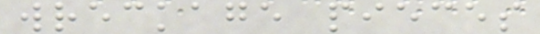wreckage pieces
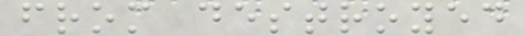from destroyed
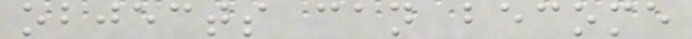objects can become
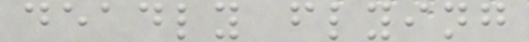deadly flying
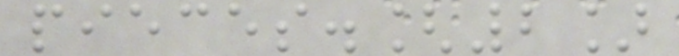pieces.[2]
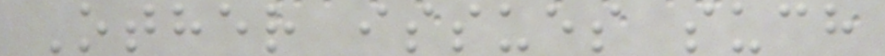Other issues such
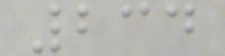234
